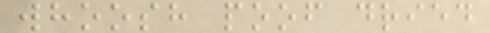whoosh poof dried
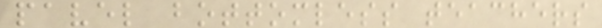pavel bottomless teachers
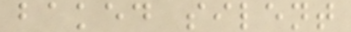baked silent
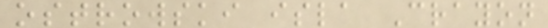ostrowski isla Crayon
